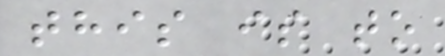this is to
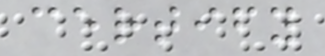certify
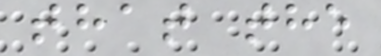that the
